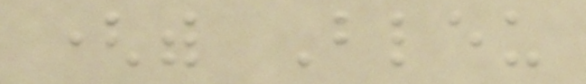(with Bleu
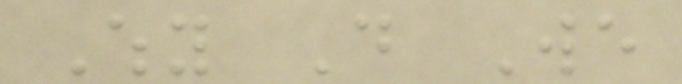Why Do We
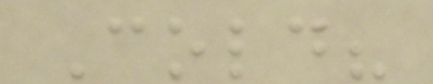Cold?
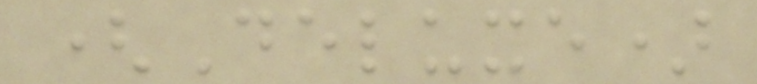(Deluxe)
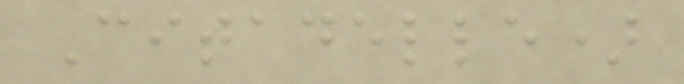Citadelle)
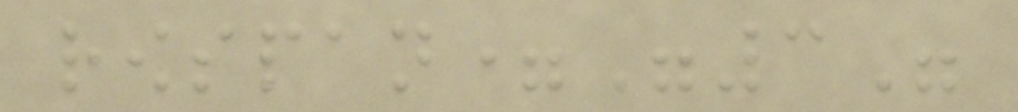rowspan="3"
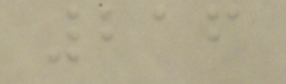216
